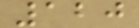120
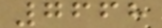7668
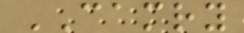CAMRY
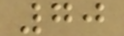70
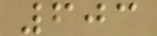603
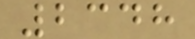2348
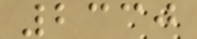2330
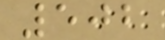502
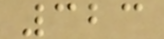323
